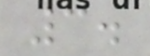3.
